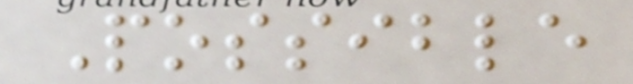Possible
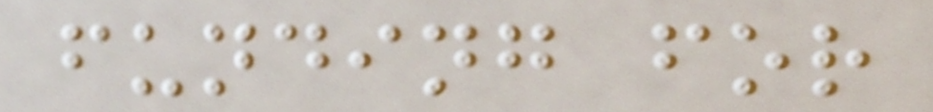funding for
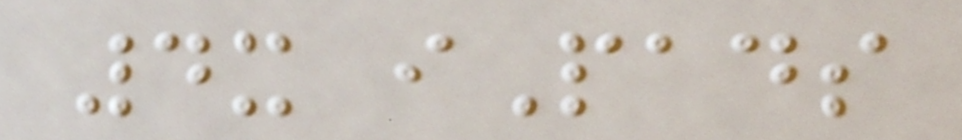4x iPads
